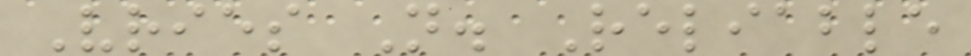Vries N. Reliable
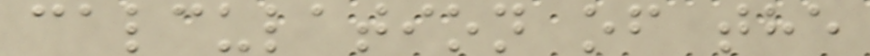calculation of the
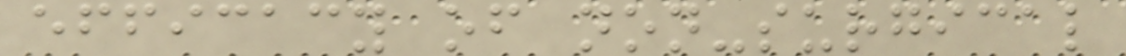efficacy of non-surgical
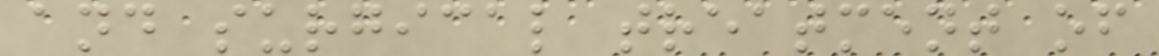and surgical treatment of
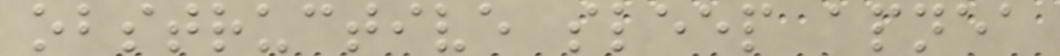obstructive sleep apnea
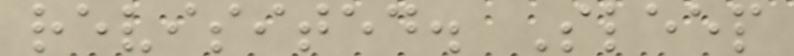revisited. Sleep
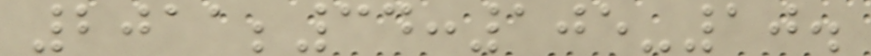2011;34:105-10.
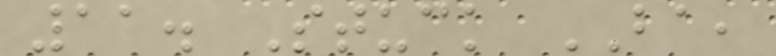11. Stuck BA,
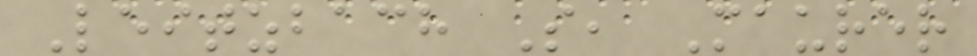Leitzbach S, Maurer
